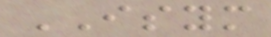ISYM
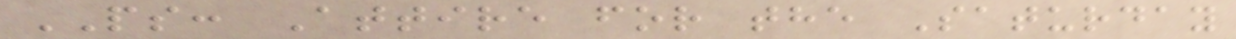PS: Attire for the Saturday
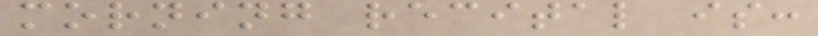morning recital is:
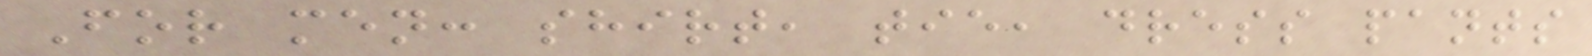For men: shirt, tie, dress pants
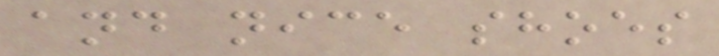and nice shoes
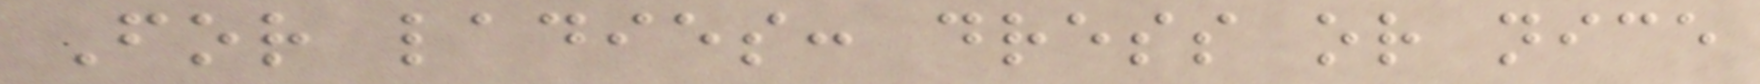For ladies: dress or nice
